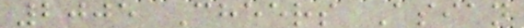2005 Cheers Asian
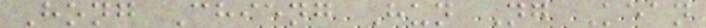Hong Chieng Hun Ng Kean
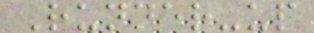Runner-up
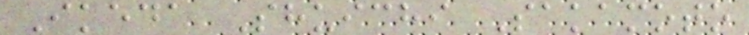Ikeda Shuichi Sakamoto
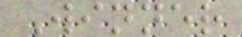Winner
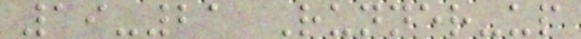19-21 Runner-up
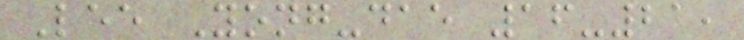Lee Yong-dae 16-21,
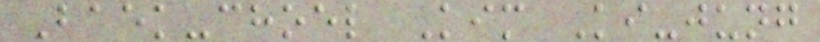Baek-choel Kim Ki-jung
